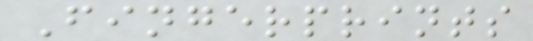Fingerprints
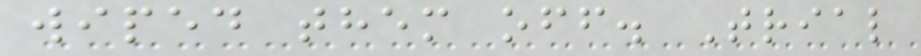wiped them off. Trial
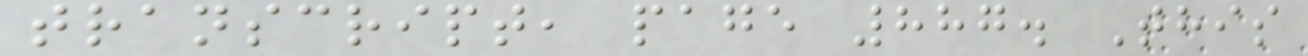transcript, page 887. This
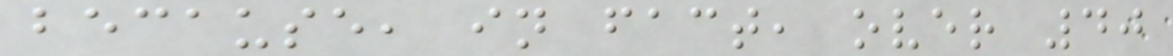because, in fact, over 40
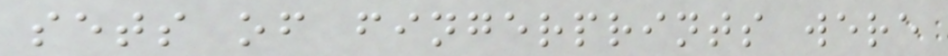sets of fingerprints were
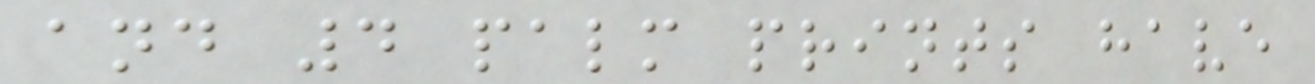and 4 palm prints have
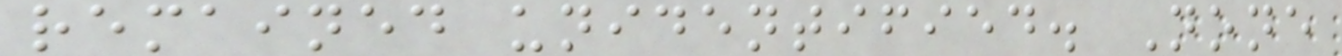remained unidentified. None
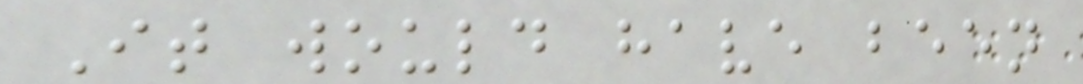It would have been
